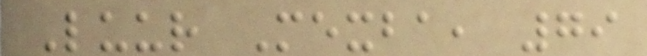Luur Mexba, 79
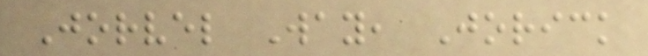Jorvel Way, Jorick
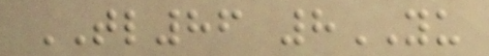TL86 8YU
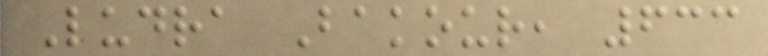Ludra Bakour, 633
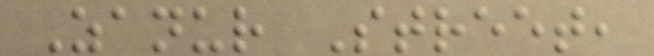Zanur Street,
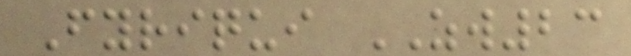Fyriqui ZW23
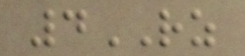4RZ
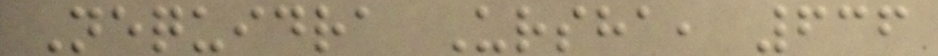Nequidra Ursha, 636
